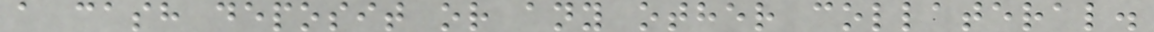a cash deposit or any other collateral.
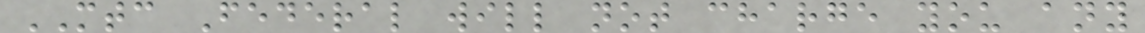MTC Federal will not charge you any
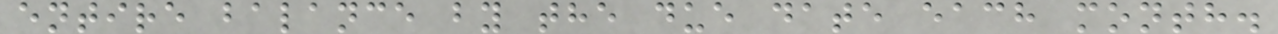entire balance by the due date each month.
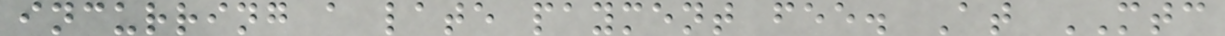incurring a late payment fee. At MTC
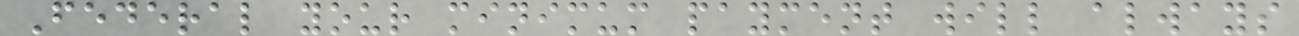Federal your minimum payment will always
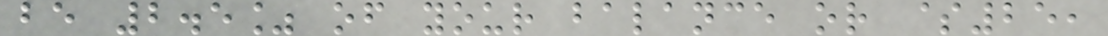be 2.5% of your balance or $25,
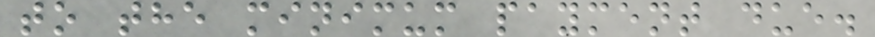to the minimum payment due.
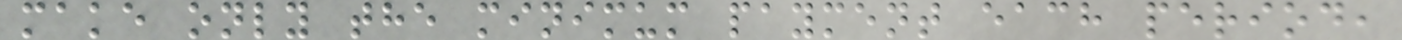make only the minimum payment each period,
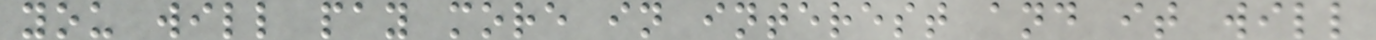you will pay more in interest and it will
